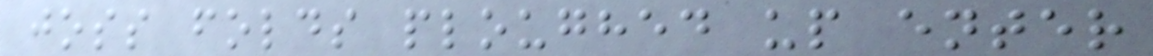joss folds ploughed up enter
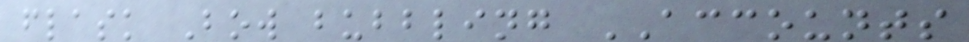flask Bow bubbling ACCOUNTS
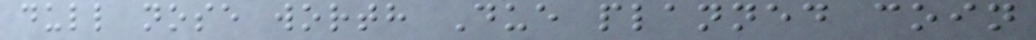dull nose worth Due planned coin
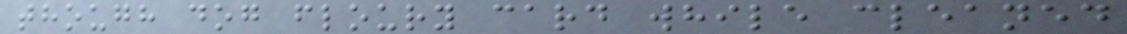though dog floury card while cleaned
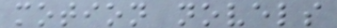motion novels
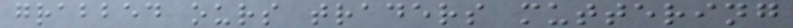grabbed ours traders muttering
